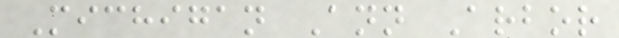Michigan Ann Arbor
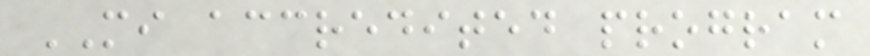MI accredited program
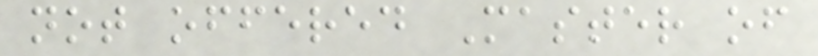not offered Master of
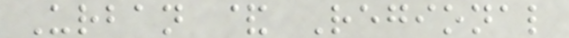Urban & Regional
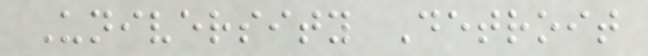University Detroit
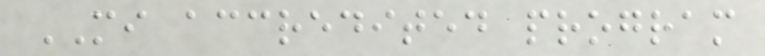MI accredited program
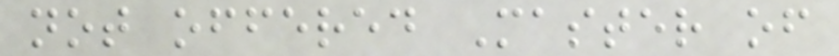not offered Master of
